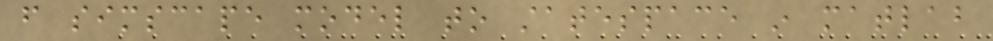from simscape model to statespace in matlab
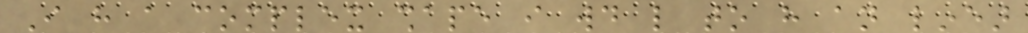I have a complex shape i would like to have an linear
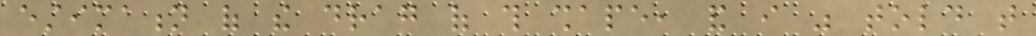estimation of the drag of this shape, and i was told that
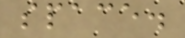space.
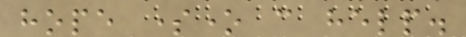hope someone can help.
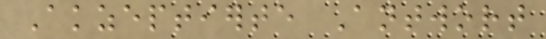Akzeptierte Antwort
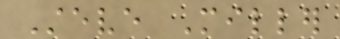Steve Miller
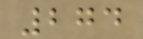274
